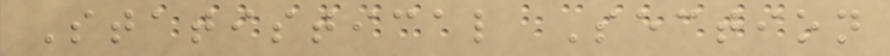Statistical Section
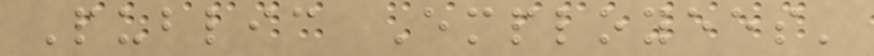Public Employees'
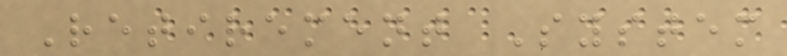Retirement System
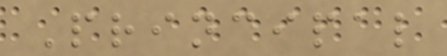Principal
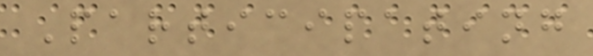Participating
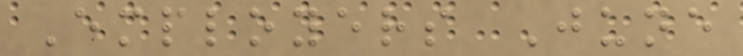Employers June
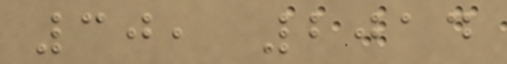30, 2014
